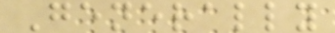Generally
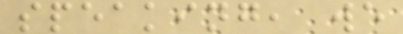speaking, we
